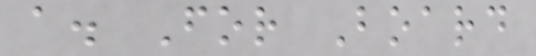a. For Board
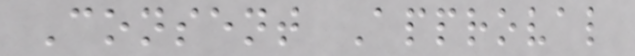Consent Approval
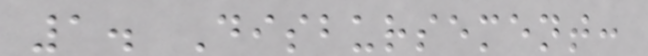1. Disbursement:
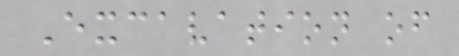Excavation of
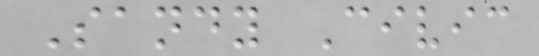Sandy Civic
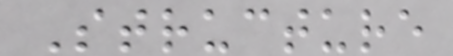Structure
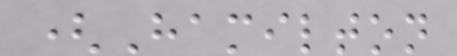(Hamilton
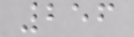256
